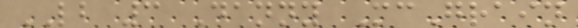LB 3 Danny McGrain
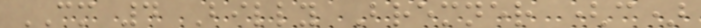CM 4 Billy Bremner (c)
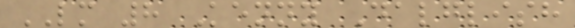LM 8 Kenny Dalglish
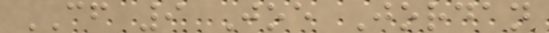CF 9 Joe Jordan
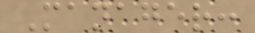Manager:
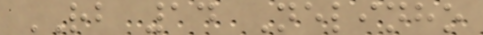RB 14 Nelinho
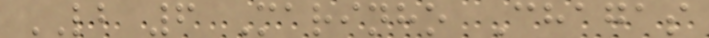LB 6 Marinho Chagas
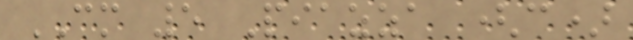CM 5 Piazza (c)
